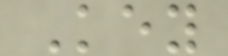Key
